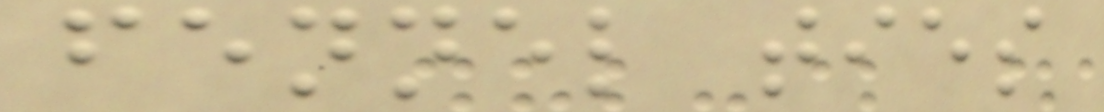fennel ties
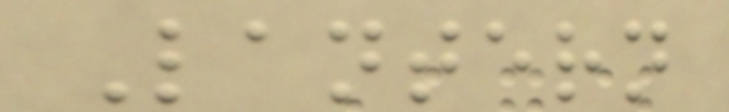Lantern
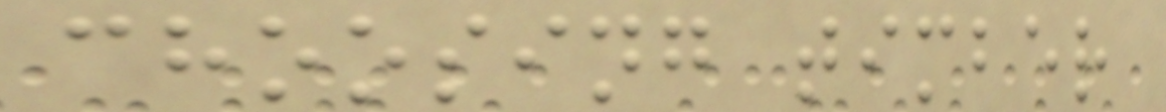choosing timber
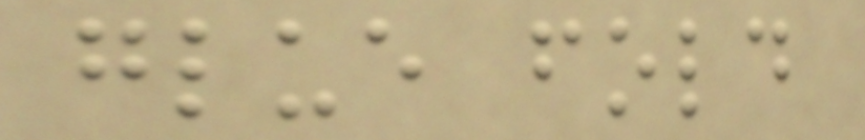glue fold
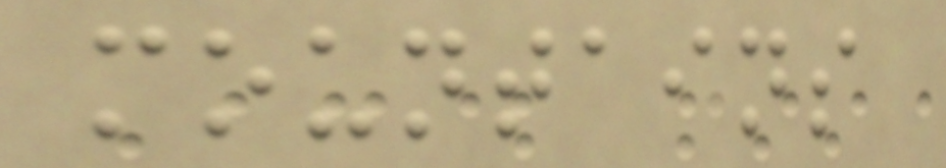mountains
